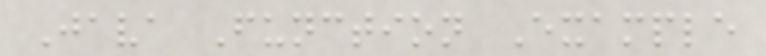Java Function Example
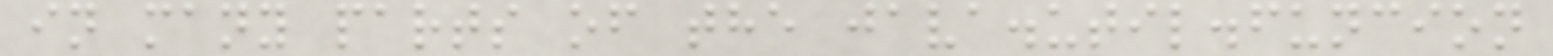in many parts of the java.util.funcion
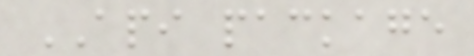API package
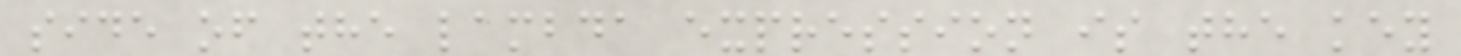side of the lambda expression is the key
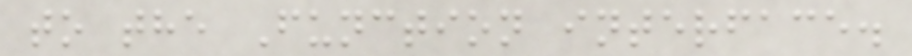to the Function interface.
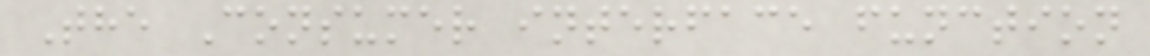The Consumer interface function
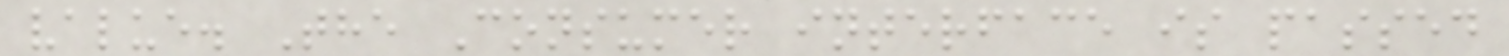value. The Consumer interface is passed
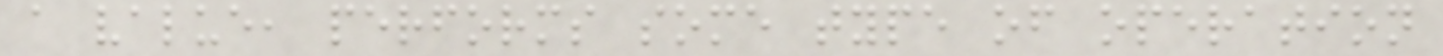a value, performs some type of operation
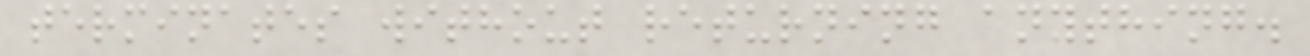terminates without returning anything.
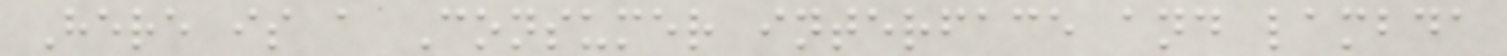Here is a Consumer interface and lambda
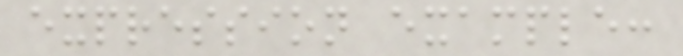expression example:
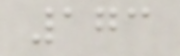173
